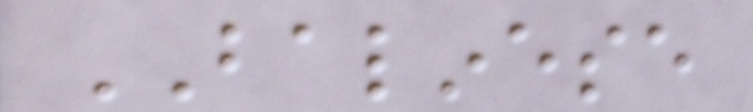BALINESE
